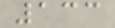133
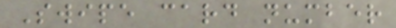Swipe card number
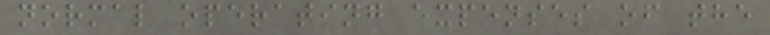normal operating expenses of the
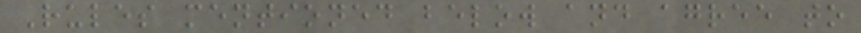Rules mentioned below and agree to
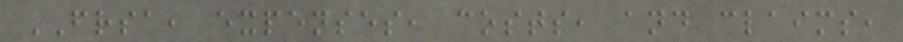FRSA, expenses, costs, and claims,
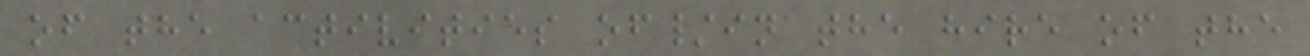of the activities of/in the hire of the
